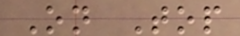On Top
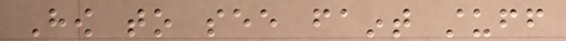How to see faint stuff
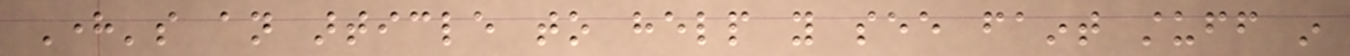Here's an article to help you see faint stuff in
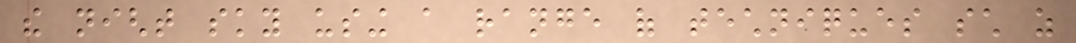the night sky using a range of techniques such as
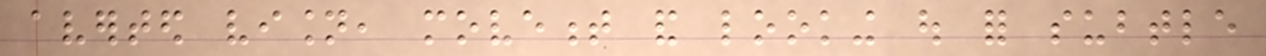averted vision, movement and looking out for subtle
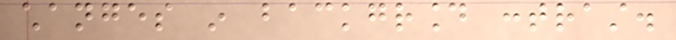changes in background contrast.
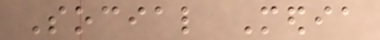Social Media
